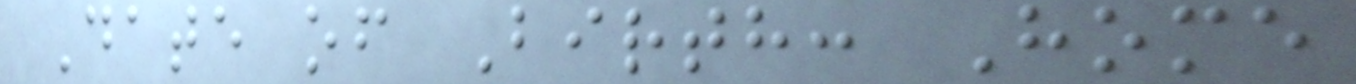Date of Birth: Home
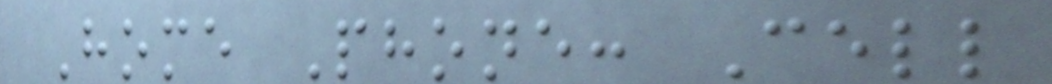Home Phone: Cell
